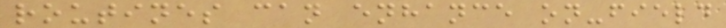routines can enhance on-field
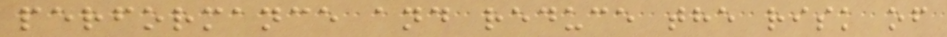performance and reduce the risk of
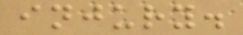injury.
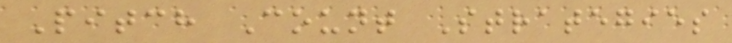Pitch Count Strategies
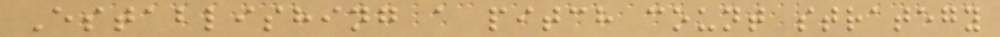Establishing a pitch count strategy
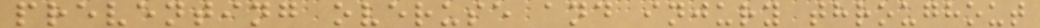preventing overuse and injury throughout
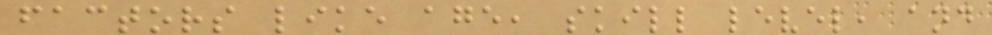factors like age, skill level, and
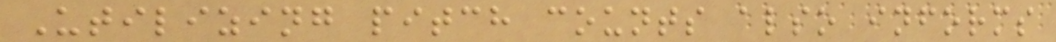Utilizing pitch counts also informs
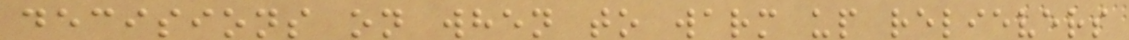decisions on when to warm up relievers
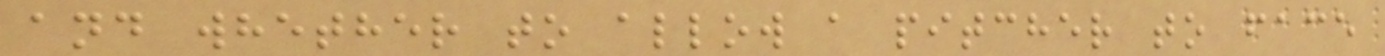and whether to allow a pitcher to face
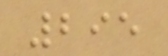295
